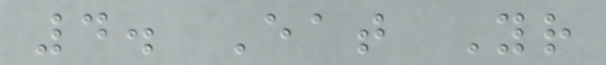4. Eat Your
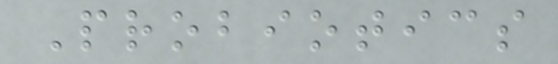Probiotics
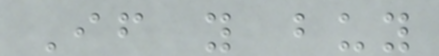If you buy
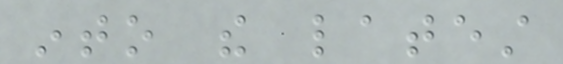into the latest
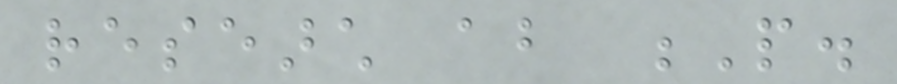research about P.
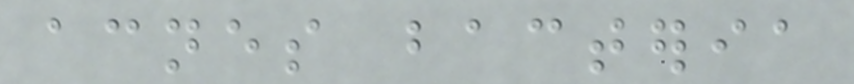acnes bacteria
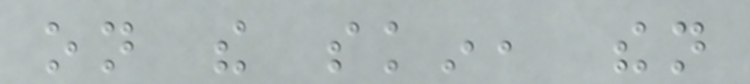on the skin, then
